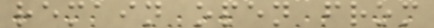remain open from
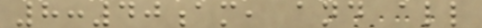8:40am, and all
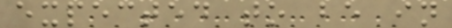expected to be in
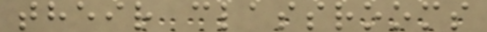their classrooms
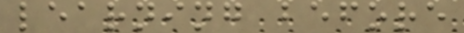learning before
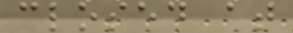closed at
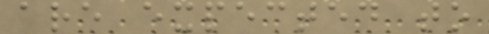are expected to
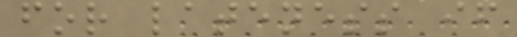for lateness if
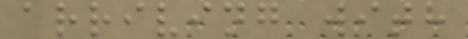arriving with
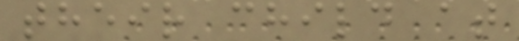their child at
